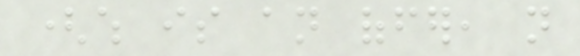(which is an offer, not
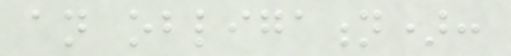an obligation):
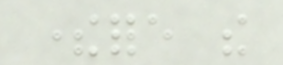therefore the
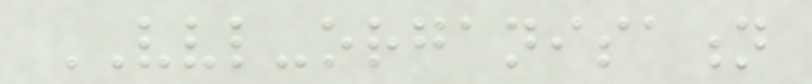VVL-organisation
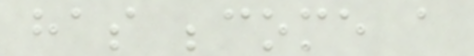has become a
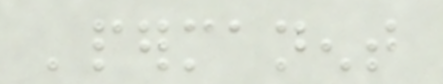'permanent
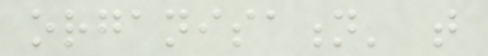organisation' that
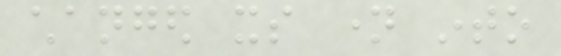changed its name into
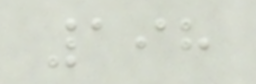198
